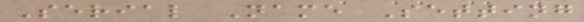Serial Name Setting
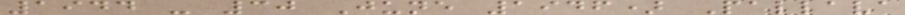1944 - 30 June 1946) Pallava
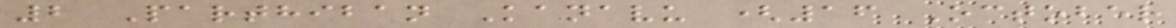2 Parthiban Kanavu (16 October
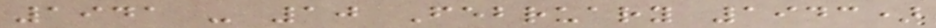1941 - 10 February 1943)
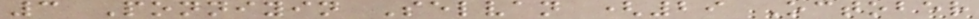3 Ponniyin Selvan (29 October
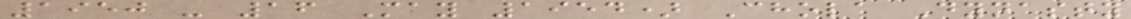1950 - 16 May 1954) Chola Dynasty
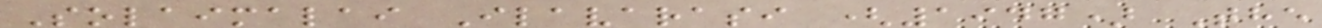Solaimalai Ilavarasi (1947) The
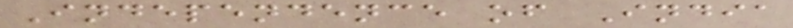Independence of India
